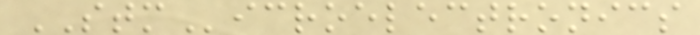STMicroelectronics
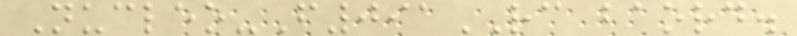Nucleo-F091RC baord.
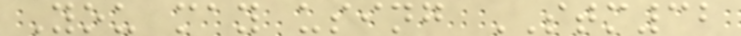You may using STM32
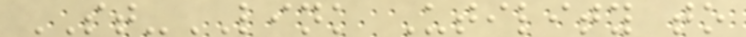ST-LINK Utility to
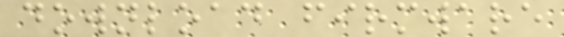download firmware
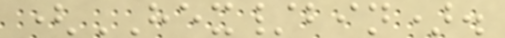(HEX/bin).
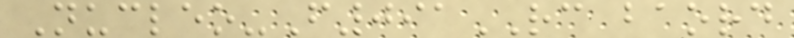Nucleo-F091RC baord
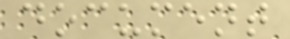document
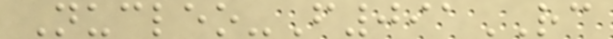Nucleo-F091RC
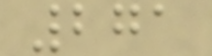271
